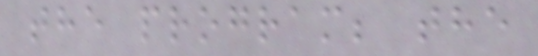the program; the
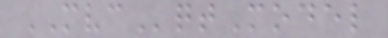MVCqtModel
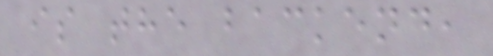is the backend,
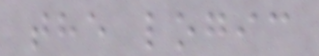the logic
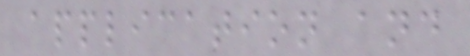application and
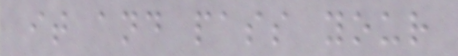it and pass your
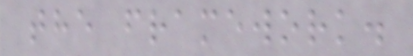the framework.
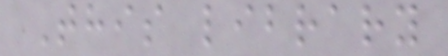This library
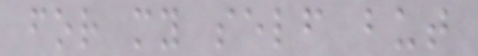for my self but
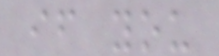if you
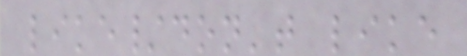like/don't like
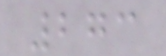273
